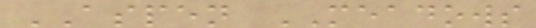ASPEN MEADOWS
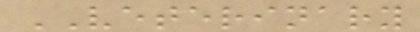VETERINARY
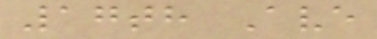17th Ave
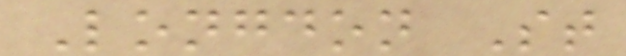Longdon St
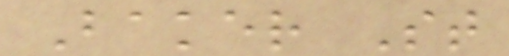Baker St
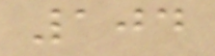104
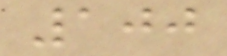100
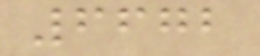6672
